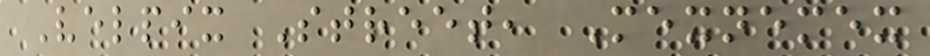Velpix Street, Mexnemex
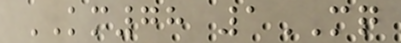KM78 1MQ
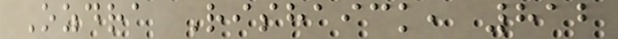Ozdra Rishaick, 812
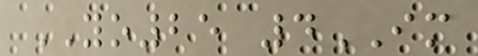YO25 4IM
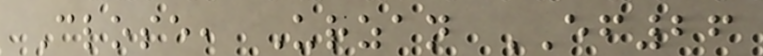Close, Urzan EF26
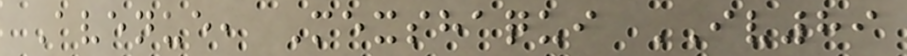Avenue, Mexshaqui IV89
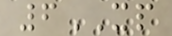6XP
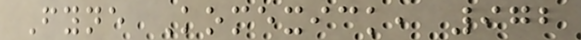Fyne Komexick, 972
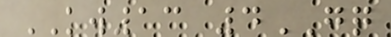KW13 4GQ
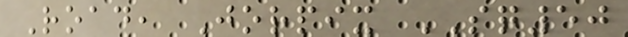Road, Jorpix SQ50
